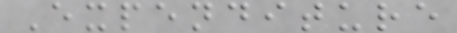Expenditure
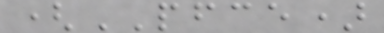(PFCE)
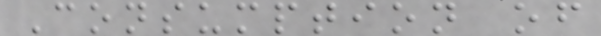Consumption of
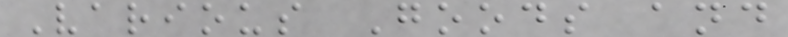Various Goods and
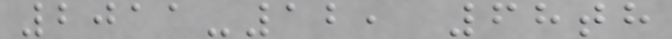2011-12, 68th
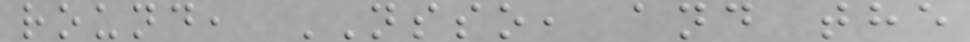round, NSSO, and the
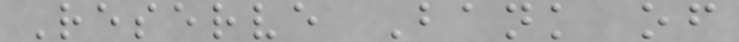Reserve Bank of
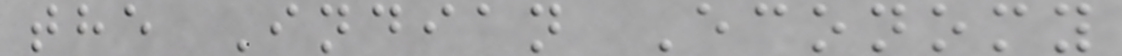the Indian Economy
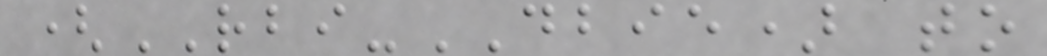(RBI-DBIE) to
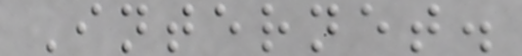Internet.
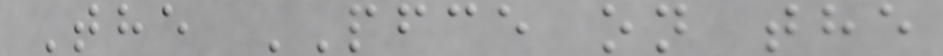The PFCE on the
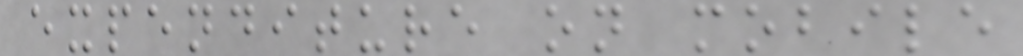expenditure on mobile
